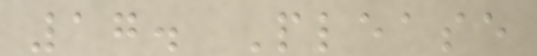17. Please
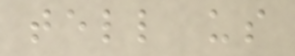tell us
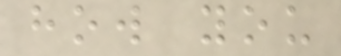how you
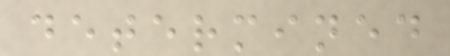determined
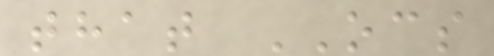that OCS
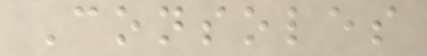Consoles
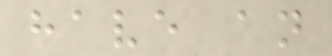have an
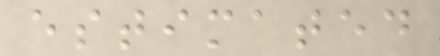estimated
